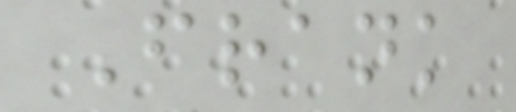Frank
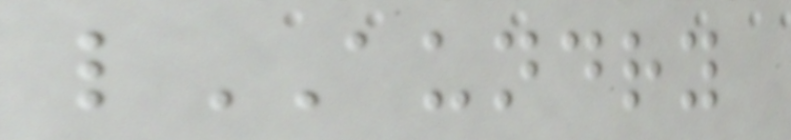lAUNDRY
